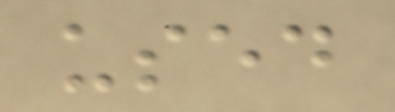used
